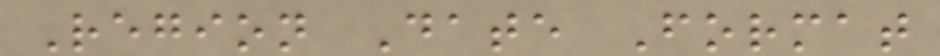Region Date Format
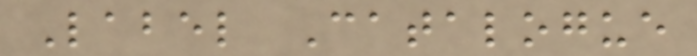Label Catalogue
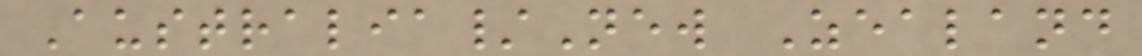Australia/New Zealand
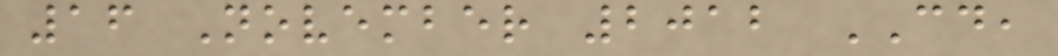16 November 2012 CD,
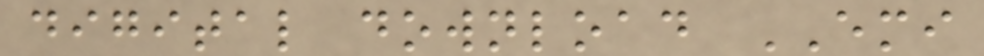digital download EMI
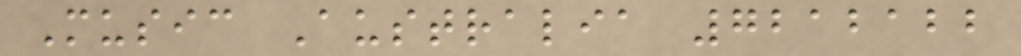Music Australia 7212122
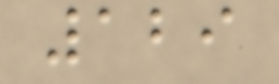129
